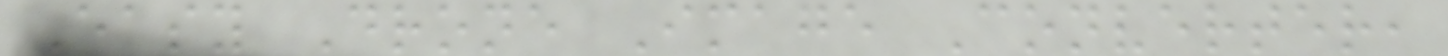Easy Drone Image Converter,
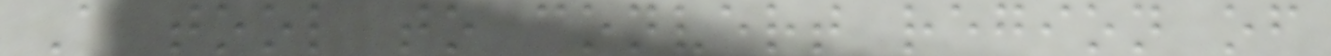A tool to convert region of
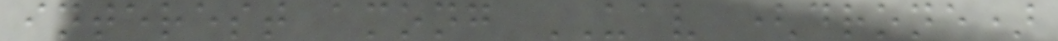interest among UAV (drone)
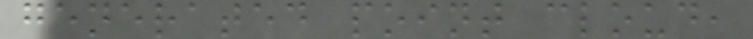generated point cloud,
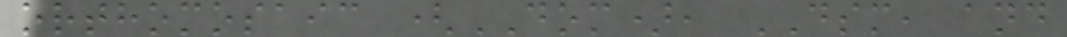orthomosaic (DOM), DSM, and
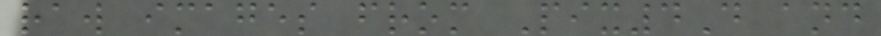raw images from Pix4D and
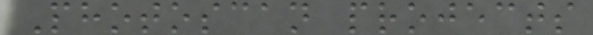Photoscan projects
